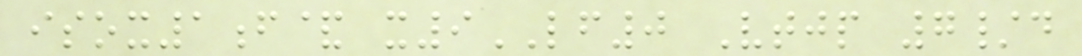isox1f& x9LF0 Vtjp 7/d
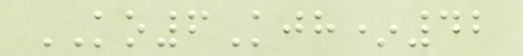KO6Kjh*42
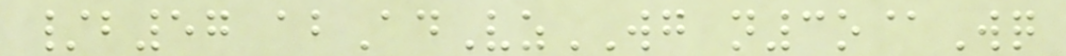/b57 abAdVzWG n3o@Wq
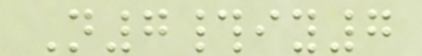N7#iy7
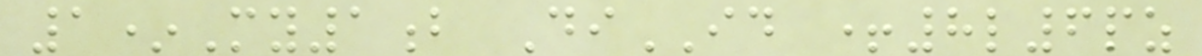1*My1b DiID +8l6pz
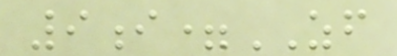9i=ZF
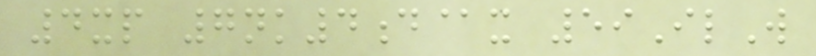4xp 7nk4d@x 59IlW
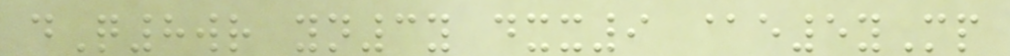dQ8wr yn3y dxx9 @e5yMp
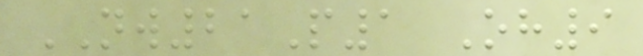NW21P1 Oh9
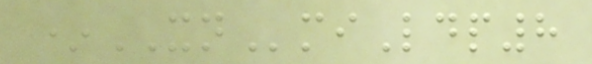*XNmiLdp8
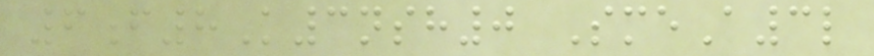6f8K3nsh0 SmeA3l
